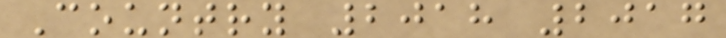Country 2018 2017
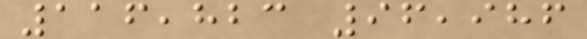116,823 96,986
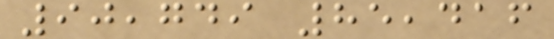90,749 85,416
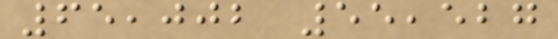65,002 55,527
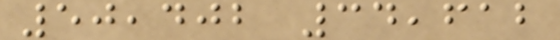50,402 34,612
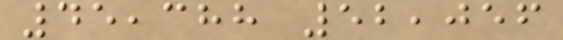45,388 52,056
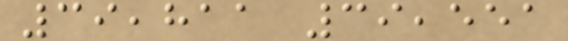39,811 39,551
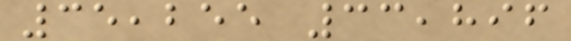35,255 33,896
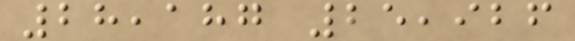28,187 25,926
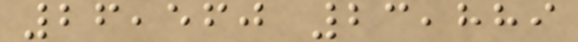26,560 23,889
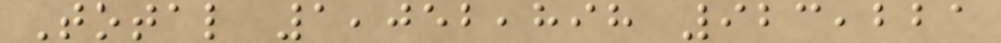Total 1,052,898 923,221
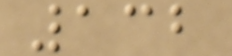132
